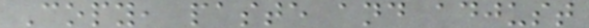Copy, paste and adjust
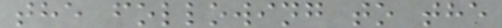the following to the
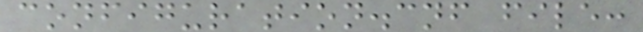configuration.cnf file:
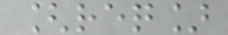[req]
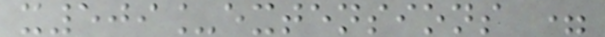x509_extensions =
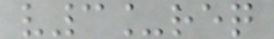v3_req
